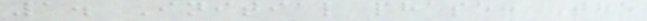1. Initial phase: The
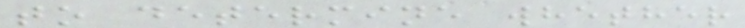to determine whether
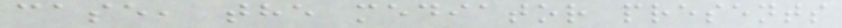case, the mediator presents
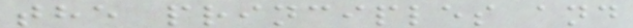the principles and
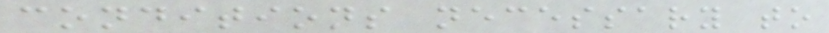conditions necessary to
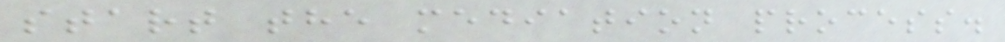start the mediation process.
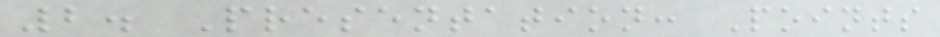2. Presentation: Points
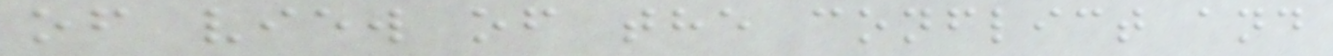of view of the conflict and
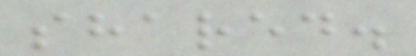shared.
